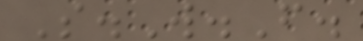S.W.F.
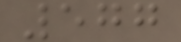577
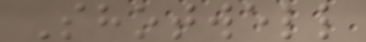Shotwell
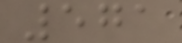571
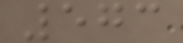573
